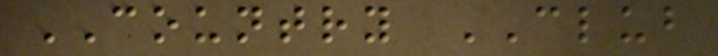COUNTRY CLUB
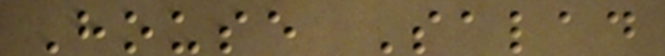House Salad
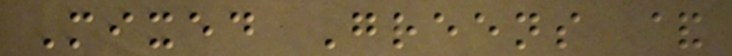Mixed Greens &
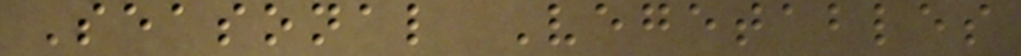Seasonal Vegetables
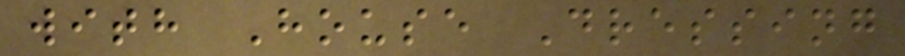with House Dressing
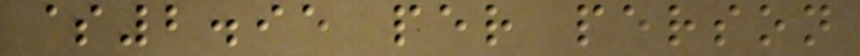$2.95 per person
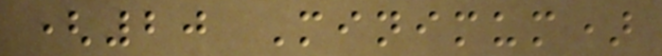(20 Minimum)
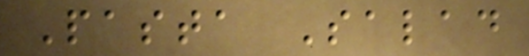Pasta Salad
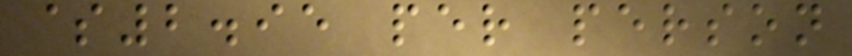$2.95 per person
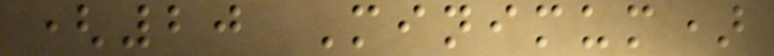(20 Minimum)
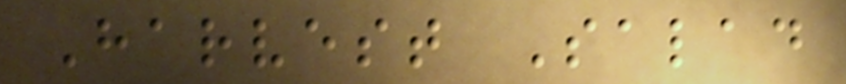Harvest Salad
